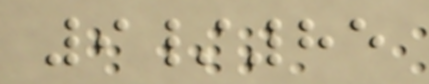9/85
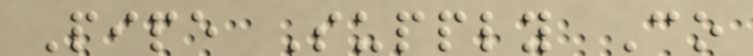Pipe Supply Co
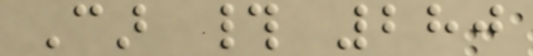Car # 280
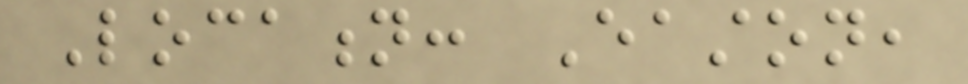Location: Easton,
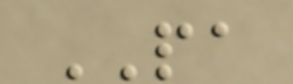PA
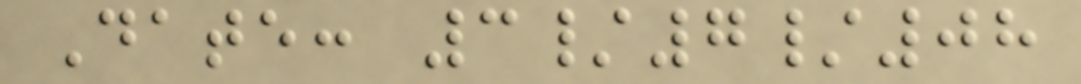Date: 3/7/08
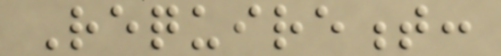Requirement:
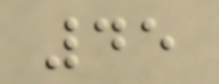45
